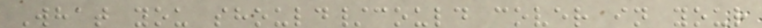What you should/could cover in your
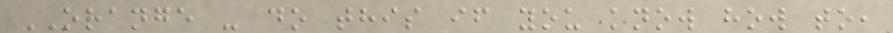ORANGE - do this if you know how to,
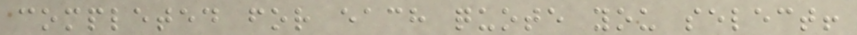completed for each quote you select!
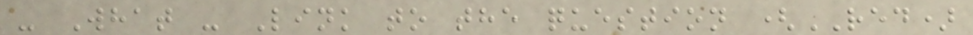- What - Link to the question (RED)
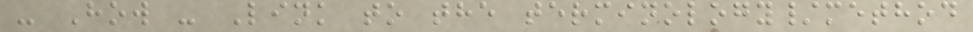- How - Link to the terminology/method
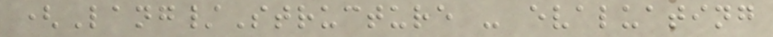(Lang/Structure - evaluating
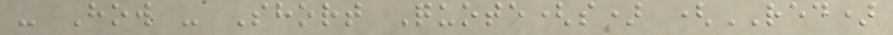- How - Short Quote(s) (RED)
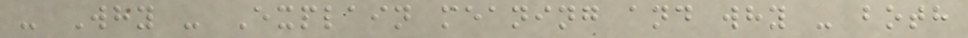- Why - Explain meaning and why - both
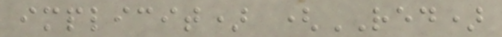implicit) (RED)
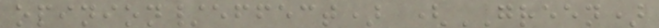opinion/effect) (GREEN)
